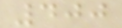400
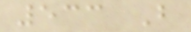533 B
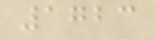1723
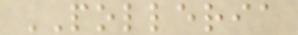POLLERIA
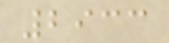2933
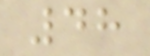48
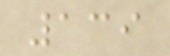139
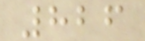826
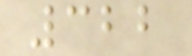322
